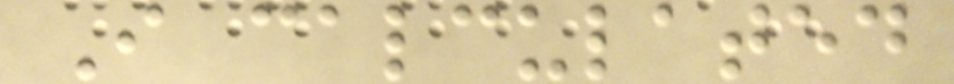I calculated
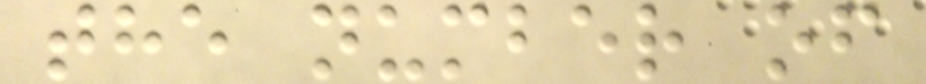the number of
